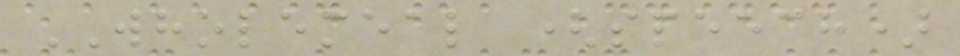WHOLEMEAL (speech)
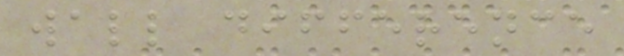wall difference
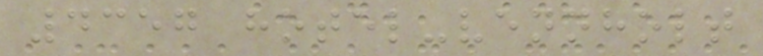4357 hotel-vennholt
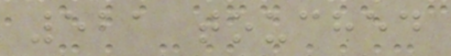521 touched
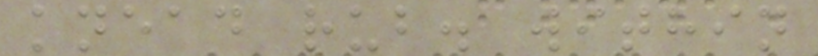knead rub. within
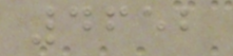4652
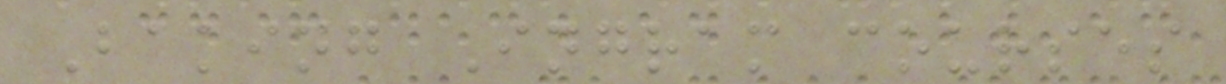Baking Ingram courses
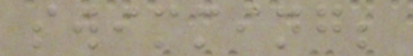swimming;
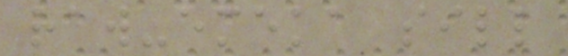raw-emeka sill
